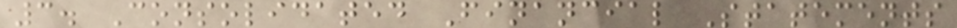3. Consolidated Financial Statements
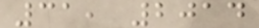31, 2014
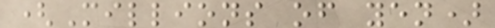(Millions of yen)
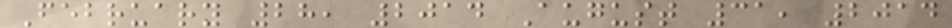February 28, 2014 August 31, 2014
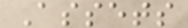Assets
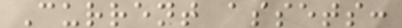Current assets:
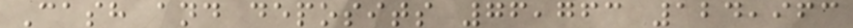Cash and deposits 76,763 124,963
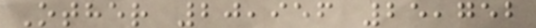Other 20,956 25,752
